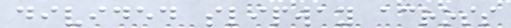divided slipway across
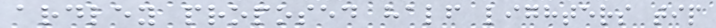ardley proposed half lighters tip
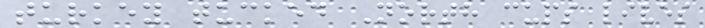turkey tucked North cups lives
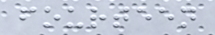fourteen
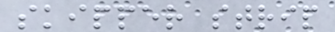skipper strip
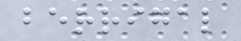berrigal
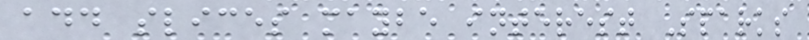add slices maybe interest Sparks
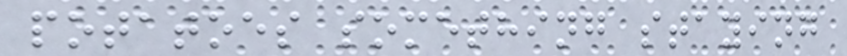potatoes something staying
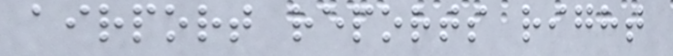airport reports right
